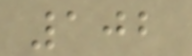102
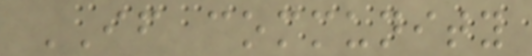IF community
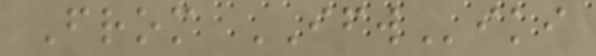From IFWiki
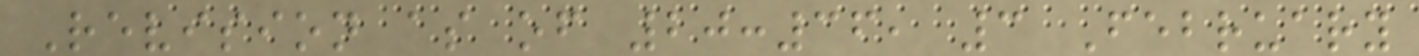Revision as of 20:36, 3 February
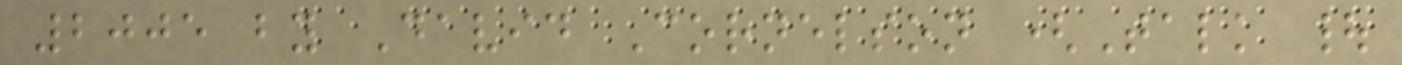2005 by David Cornelson (Talk |
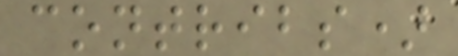contribs)
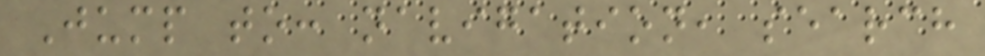Jump to: navigation, search
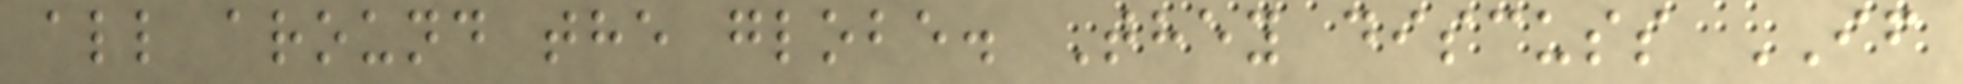all around the globe. They discuss IF
